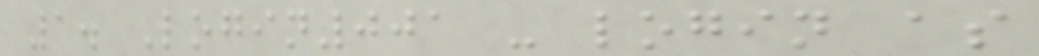1. Login001 - login as
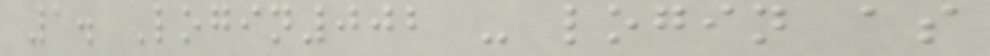1. Login002 - login as
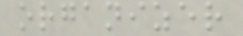organizer
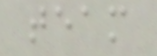team
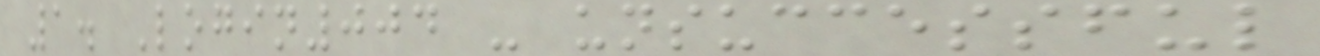1. Login004 - unsuccessful
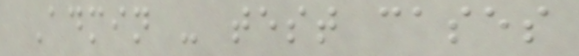Admin - test cases
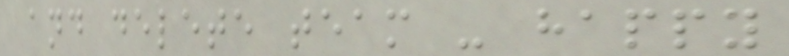and delete team - happy
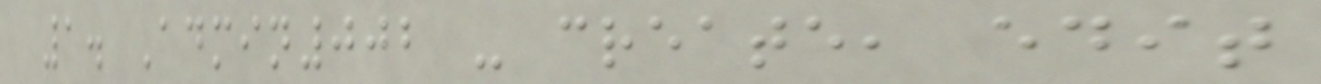1. Admin002 - create, edit
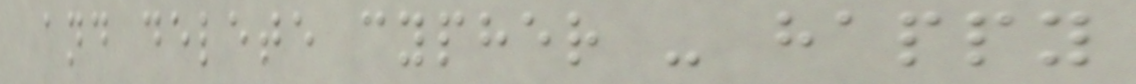and delete cypher - happy
